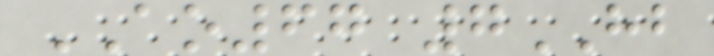AO67 7HB
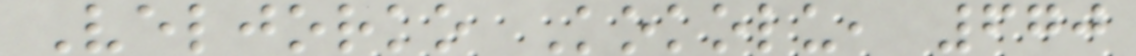Veljorko Kokolu, 670
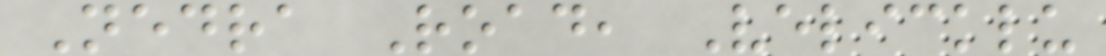Nedra Road, Velicklu
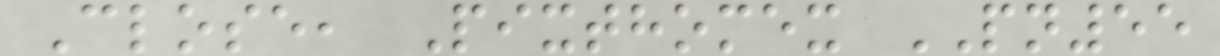Close, Pixthomex PN55
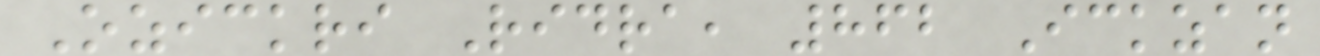Ozickri Ridra, 862 Ickzan
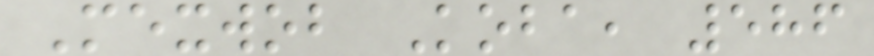Mexwob Koba, 586
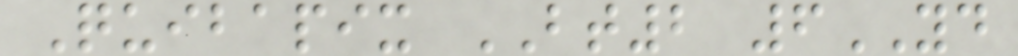Quibapix BT2 6YD
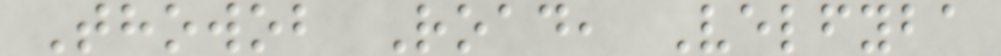Thowob Road, Velfyba
